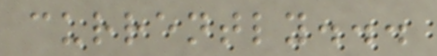currently...
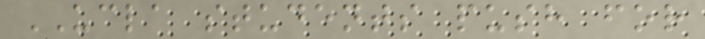UCLA students push for
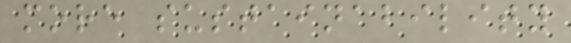more sustainability
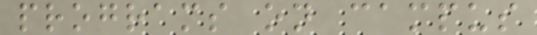programs on campus
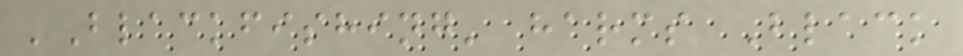'Blackfishing' harms Black
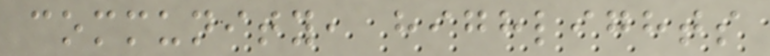community, highlights
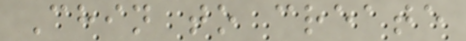Chin to create
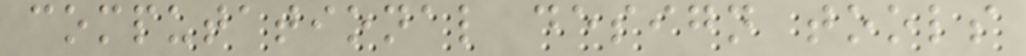computational design tools
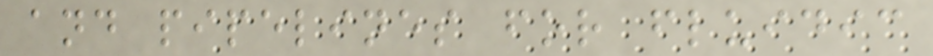and pipelines for fluidic
